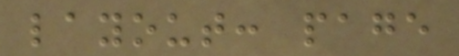layout: page
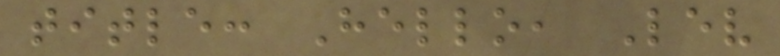title: Hello, Lev
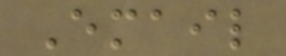Email
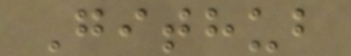Github
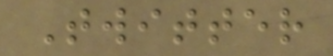Twitter
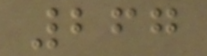267
